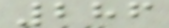286
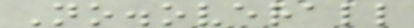No.overall
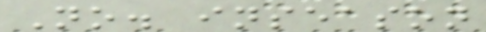No. inseason
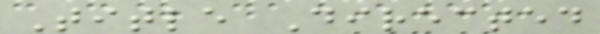Title Directed
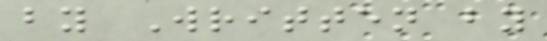by Written by
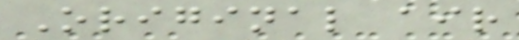Original air
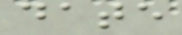date
